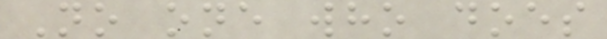No one who does
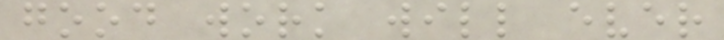good work will ever
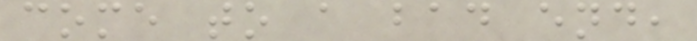come to a bad end,
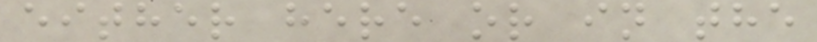either here or in the
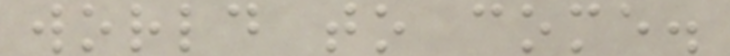world to come.
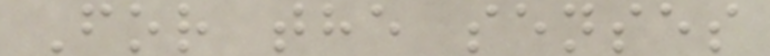For the senses
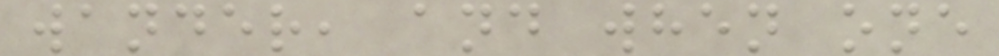wander, and when one
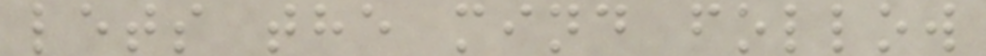lets the mind follow
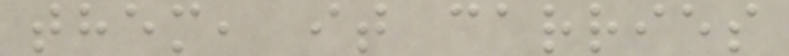them, it carries
